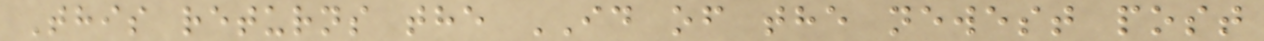This returns the ID of the newest post
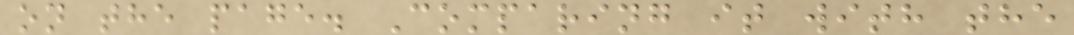on the page. Comparing it with the
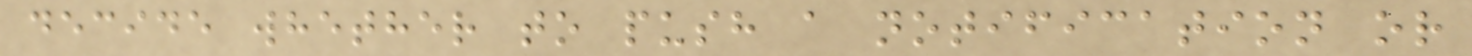decide whether to push a notification or
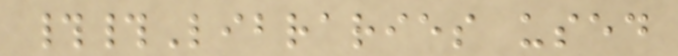##Libraries used
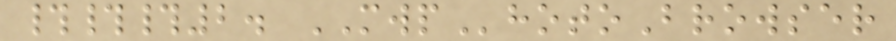###2. MWPhotoBrowser
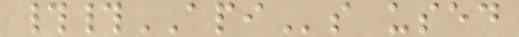##APIs used
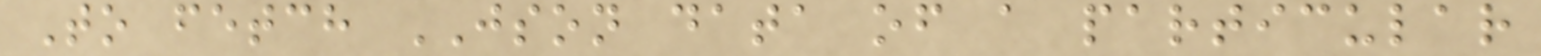To fetch JSON data of a particular
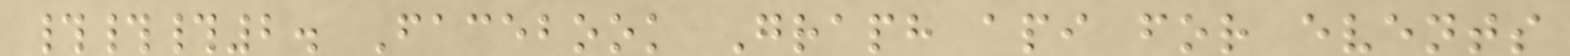###2. Facebook Graph api for events
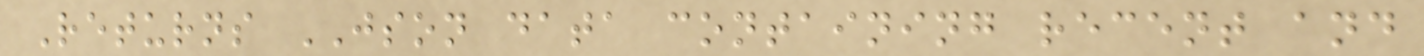Returns JSON data containing recent and
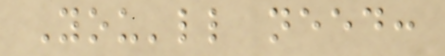You'll need:
